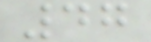47
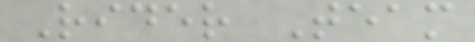Rider Team
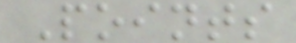Points
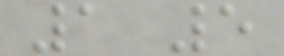1 5
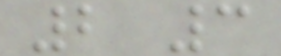2 3
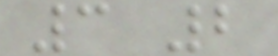3 2
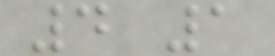4 1
